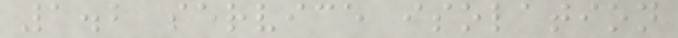1.2 service isolation
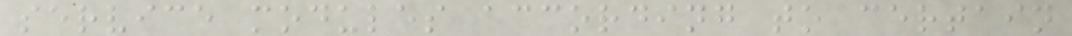service modules according to certain
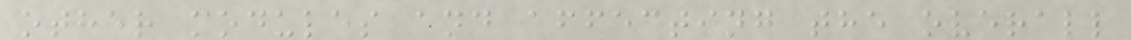other modules and affecting the overall
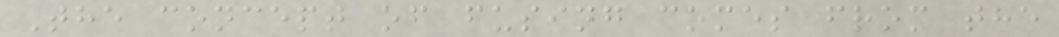The concept of fusing comes from the
